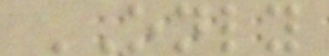ONLY
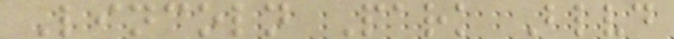Lincoln Park Blvd
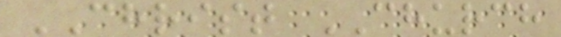CHRIST CHURCH
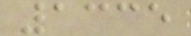1335
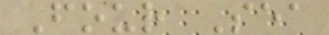Four Sea
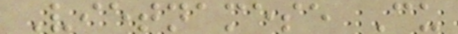Vietnamese Cu
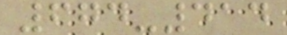674-414
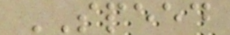SPEED
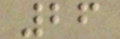26
